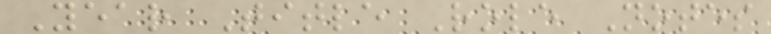Year Title Role Notes
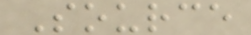Source
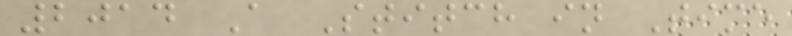2014 A Stitch in Time
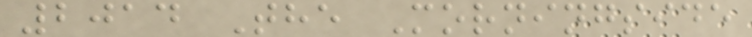2014 The Morningside
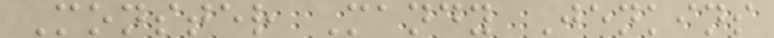Monster Mandy Jenkins
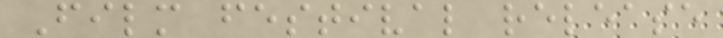Film festival release
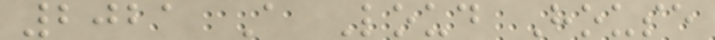2021 A Loud House
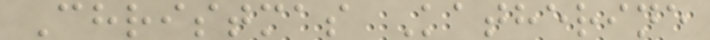Christmas Katherine
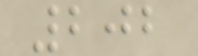202
